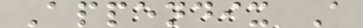Appendix A
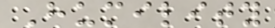Humility
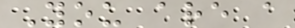You are a
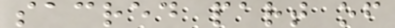sacred part of
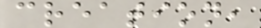creation,
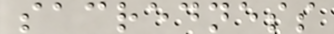sacredness
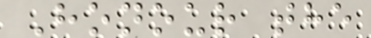Honour the
